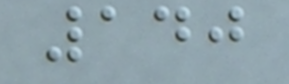140
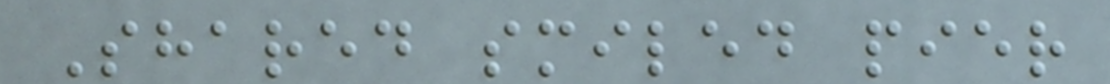Shared smiled pier
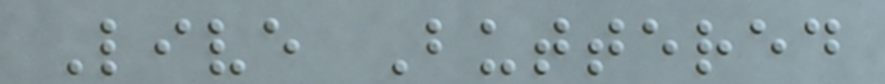Live Buttered
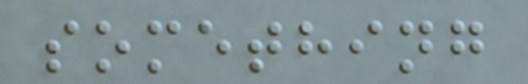something
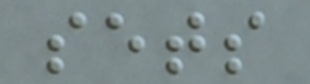sets
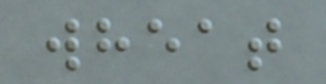wheat
